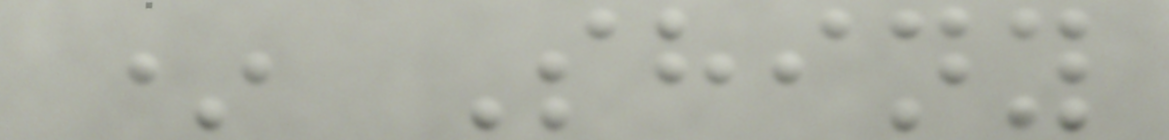* Shiny
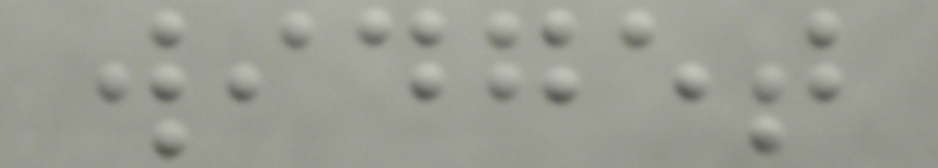widget
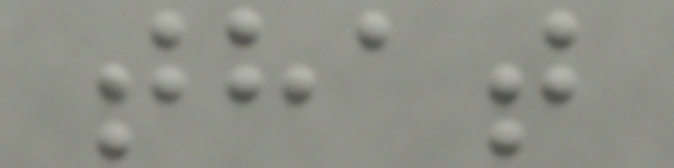that
